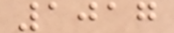1017
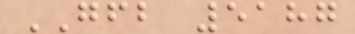GFB 5187
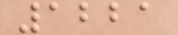1221
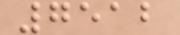7512
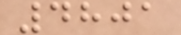4801
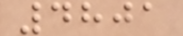4801
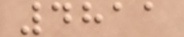4811
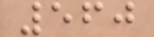560
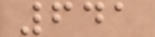641
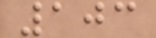103
